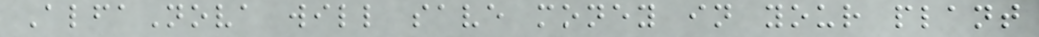AlfaNova will save money in your plant
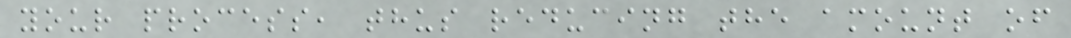your process, thus reducing the amount of
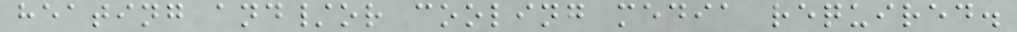heating and/or cooling media required.
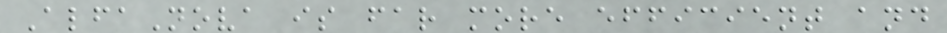AlfaNova is far more efficient and
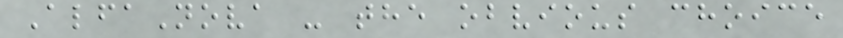AlfaNova - the obvious choice
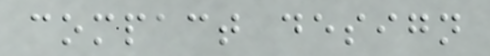compact design
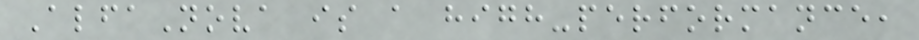AlfaNova is a high-performance,
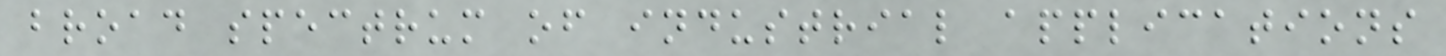broad spectrum of industrial applications
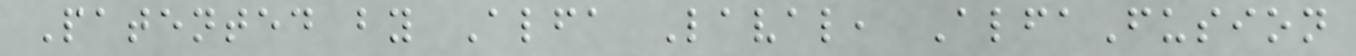Patented by Alfa Laval, AlfaFusion
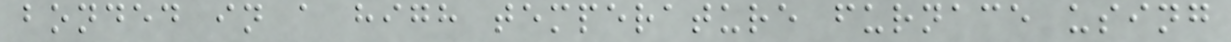bonded in a high temperature furnace using
